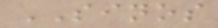SINOS
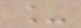_
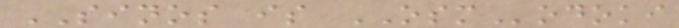SINOS is OSModoki
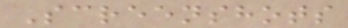Screenshots
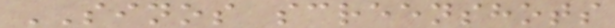SINOS screenshots
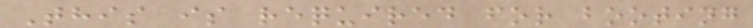This is required for booting
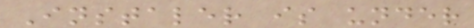Instaler is under
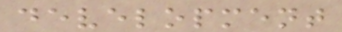development
